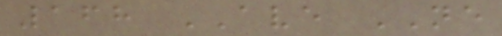168 AVE NE
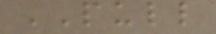PULL
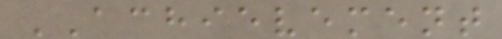ACHIEVEMENT
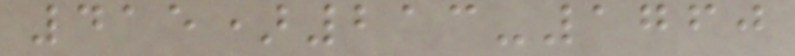415)213-1760
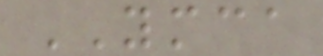YMCA
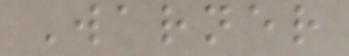Warner
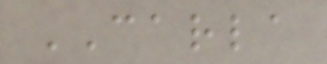CARLA
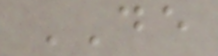DE
